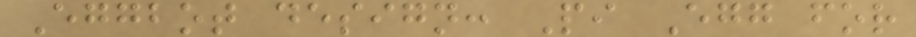Eggbot design: Pi Egg for
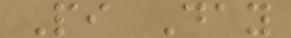Pi Day
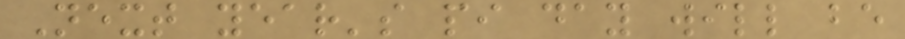Next year's pi day will be
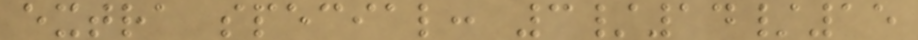extra special: 3/14/15
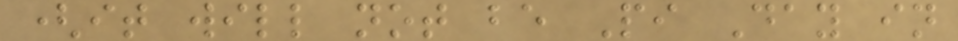(it will not be Pi Day in
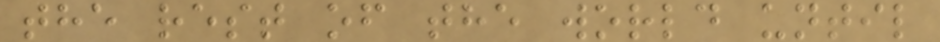the rest of the world until
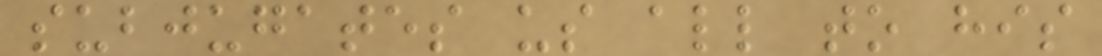subjugates us all to his
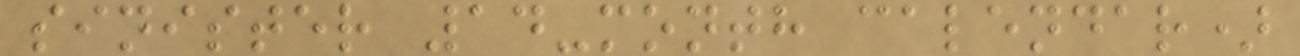sinister 14-month calendar)
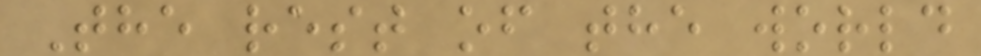The rest of the world
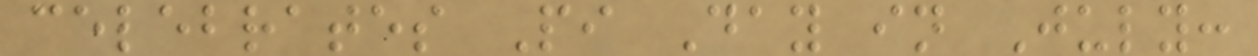celebrates Pi Day in July:
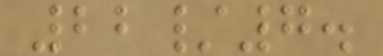22/7.
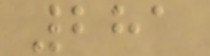281
